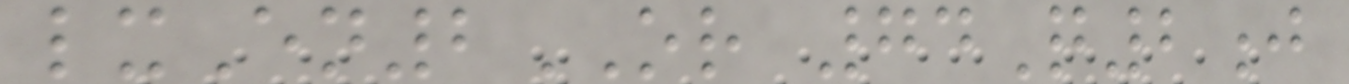lxEn2OR 74Q2j
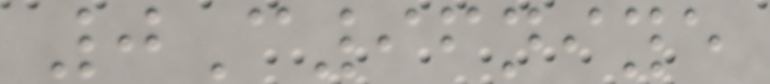0C96niye
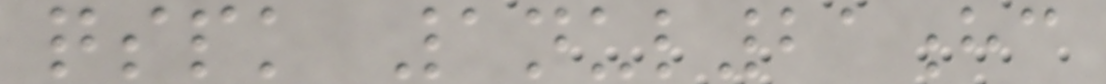qspk 1nul21hc
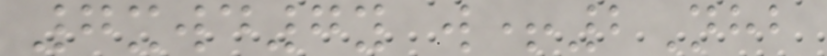7xwd7y w+2Nhb
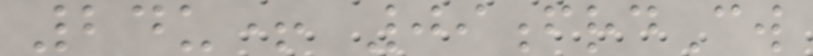24u+ 09frdCw
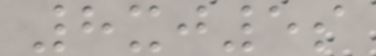8xj5s
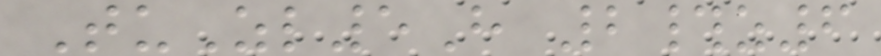TuZl5H 2#z6
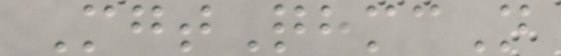MgtQhmcN
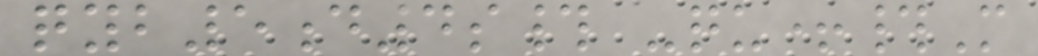qyb5d4s# -qu+#M
